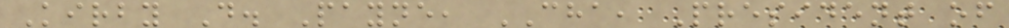Kirby D. Payne, CHA, President of
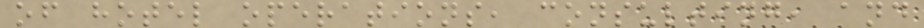of hotel operations, consulting, and
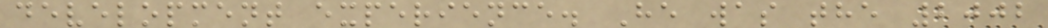development experience. He was the 2002
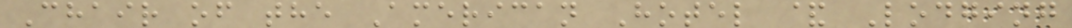Chair of the American Hotel & Lodging
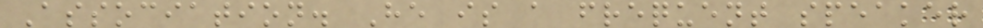Association. He is a frequent speaker
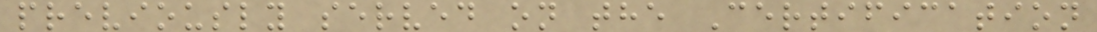previously served on the Certification
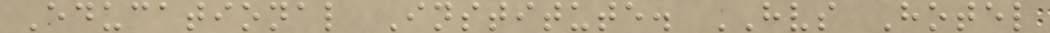Educational Institute. HVS Hotel
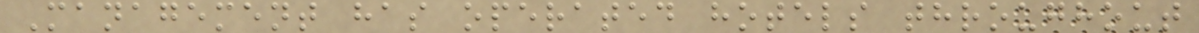Management has operated hotels throughout
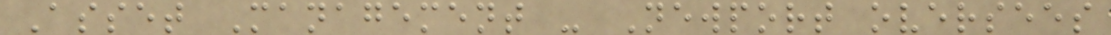Asset Management - Newport oversees
